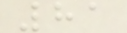81
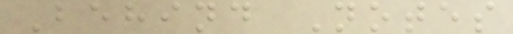Behind Notes
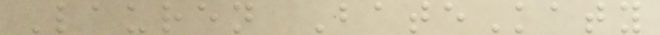Lauren BateKaty
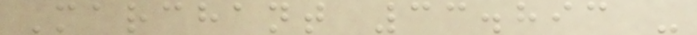Marchant 33.893 -
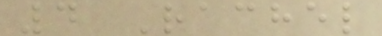4 Rachel
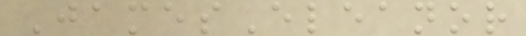JamesEleanor
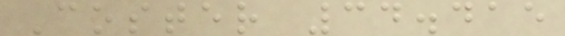Coster 34.415
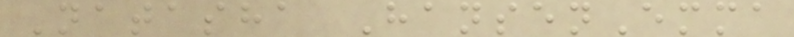Natasha HansenEmma
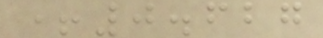+0.627
